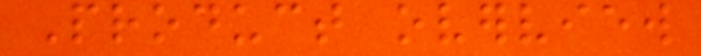Product overview
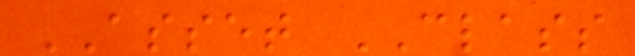ASSET CLASS
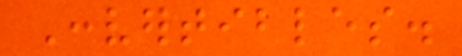Convertibles.
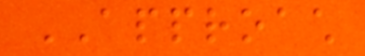APPROACH
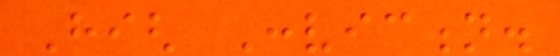High Conviction.
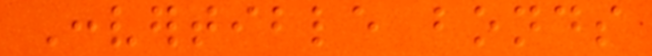Convertible bonds
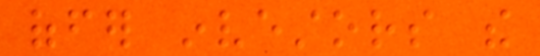offer investors the
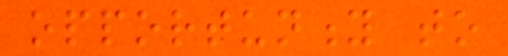opportunity to
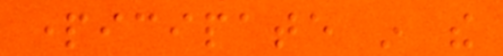participate in the
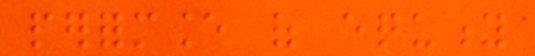performance of equity
